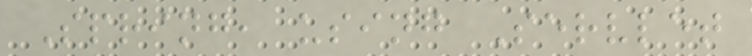Spring, using Servlet
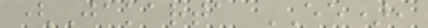(Jakarta EE),
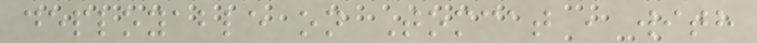deployable on Tomcat , with
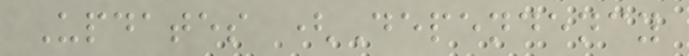Updates (Dependency
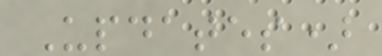Updates)
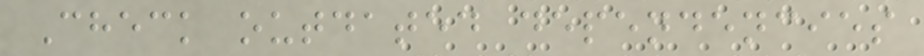Check outdated dependencies
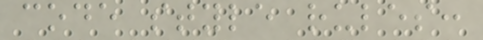code style rules:
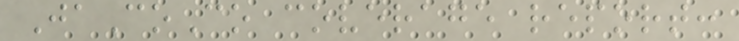JaCoCo coverage report:
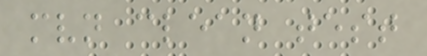mvn clean test
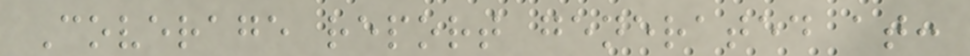Coverage report generated at:
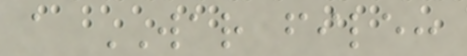a WAR file:
